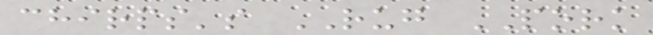chirps's RUG PORK
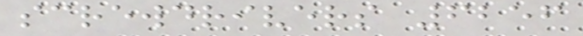screwdrivers 6256
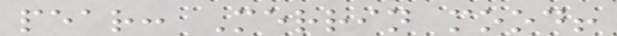pear: Merrin mood!
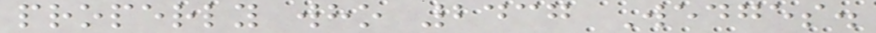properly who 2437 Wedges.
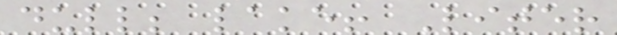dull; lake! Liter
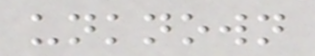unknown
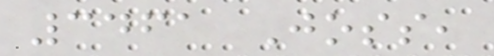3461 Joss,
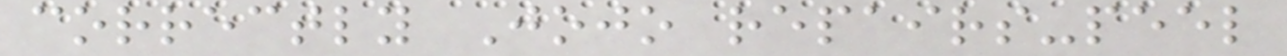correctly Jojo repairs-peel
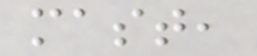mast,
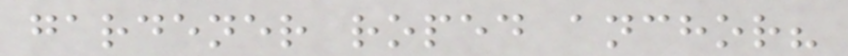gardener roped anchor?
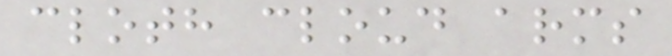cloth cloud arms
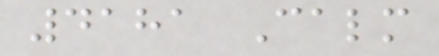4181 Calm
